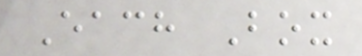Each Box
